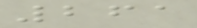261
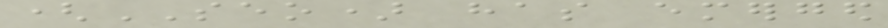(SEO) has emerged
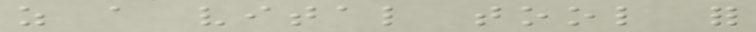as a vital tool for
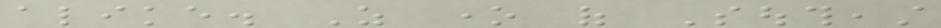alike. As one of Southeast
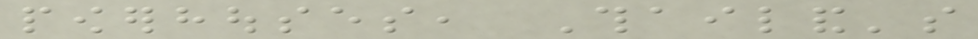powerhouses, Thailand's
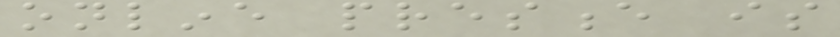online presence is
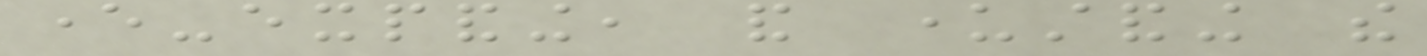ever-expanding, and understanding the
